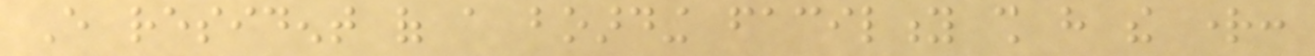Every resident of a boarding facility shall have the right:
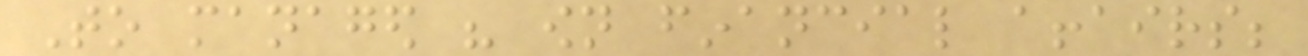To managed his own financial affairs;
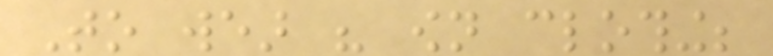To wear his own clothing;
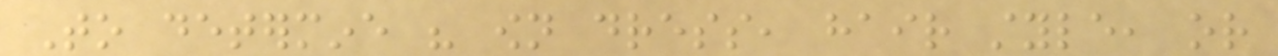To determine his own dress, hair style, or
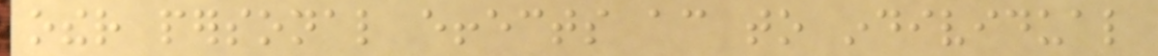other personal effects according to individual
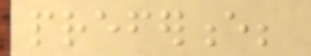preference;
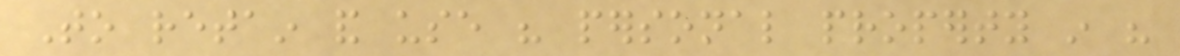To retain and use his personal property in his
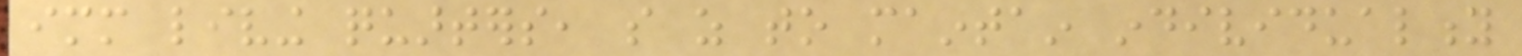immediate living quarters, so as to maintain individuality
